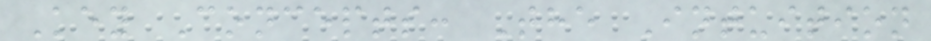Key Concepts: The Intuition
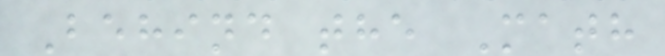Behind the Math
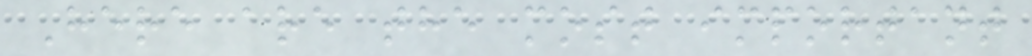Here are the most important
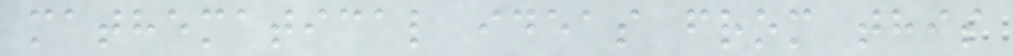mathematical ideas from this
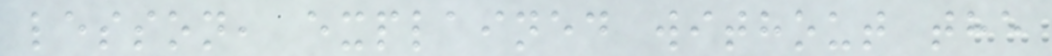lesson, explained without the
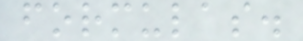formulas.
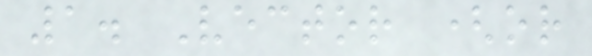1. Vector (or
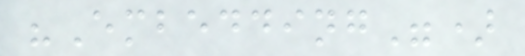"Embedding")
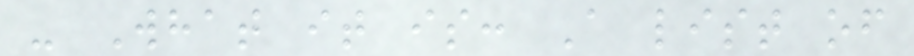- What it is: A list of
